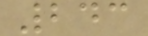243
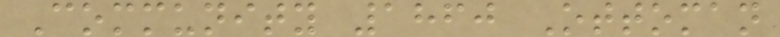Community 1860 Ottoman
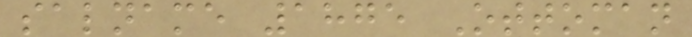salname 1875 Ottoman
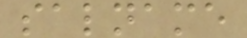salname
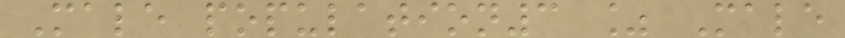Male population3 % Male
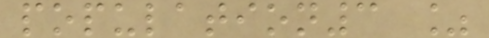population3 %
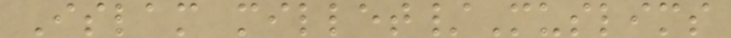Islam millet/Muslims
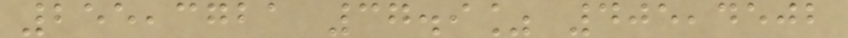255,3721 37.9% 405,4502
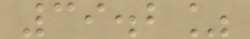39.2%
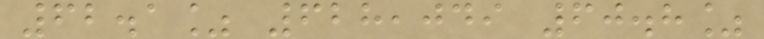62.1% 628,049 60.8%
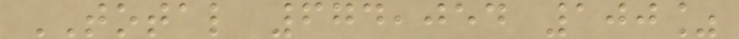TOTAL 674,054 100%
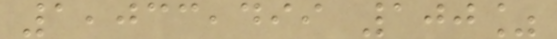1,033,499 100%
